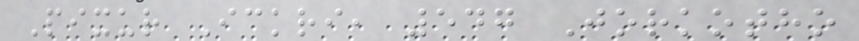Pixur Ickri, 547 Jorkotho
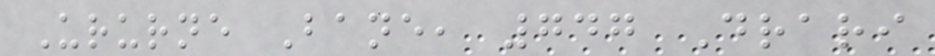Ururne Bane, 747 Drari
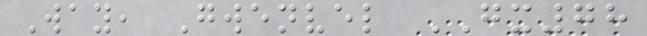Way, Gwenvel GX78
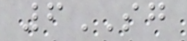6SG
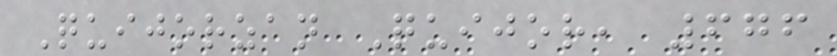Quijorzan Quijor, 676
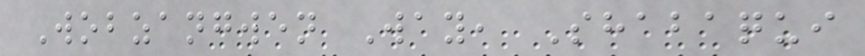Wobzangwen Way, Shabaqui
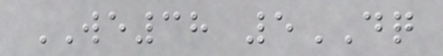WE38 5DQ
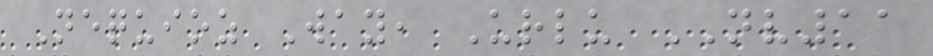Nequioz Way, Urlu NV11
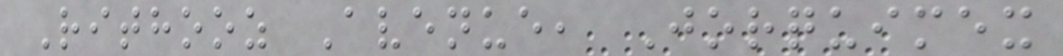Rithooz Avenue, Jorquimex
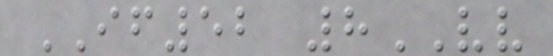IF52 8VV
